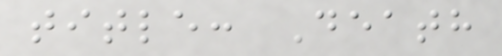title: Death
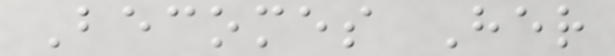Becomes Her
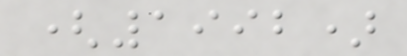(1992)
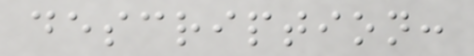description:
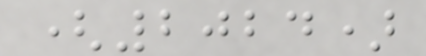(2024)
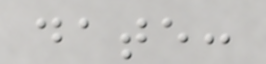date:
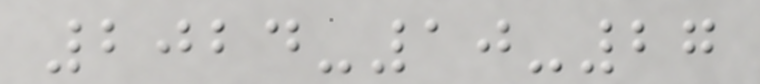2024-10-27
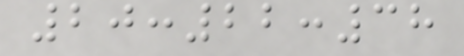20:22:38
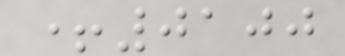+0100
